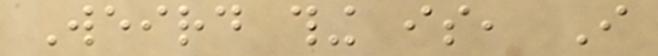Weird thing is, I
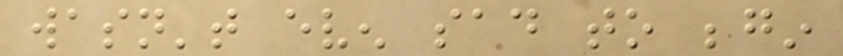wasn't even sad to begin
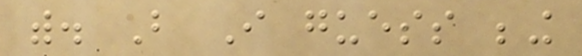with. But I guess being
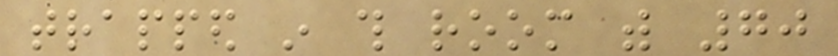trapped in this room with 70
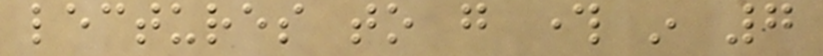lectures to go through in 7
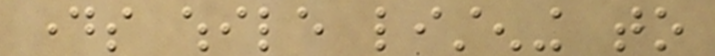days while listening to
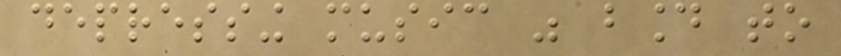depressing music was bound to
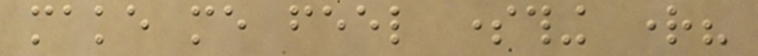make me feel something right?
